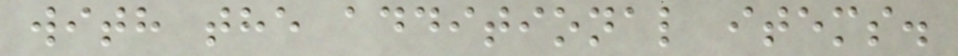with the additional items.
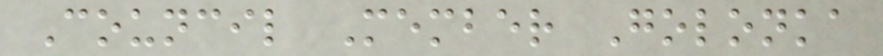Council Member Golonka
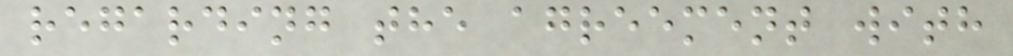regarding the agreement with
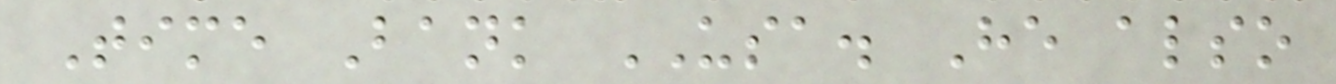Time Bank USA. He also
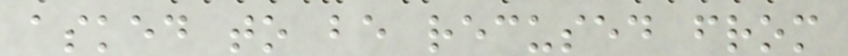asked to be recused from
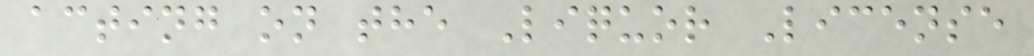acting on the Liquor License
